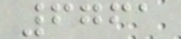6761
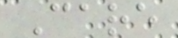Care
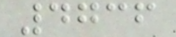4736
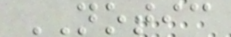NOTIC
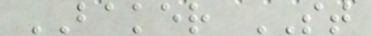BAKER ST
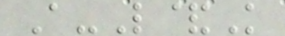A-L&K
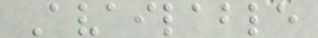Available
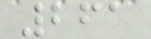261
